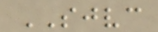SJVC
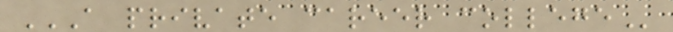A PRIVATE CAREER COLLEGE
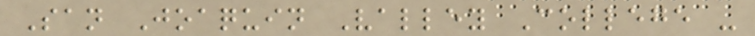San Joaquin Valley College -
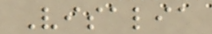Visalia
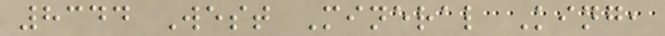8344 West Mineral King,
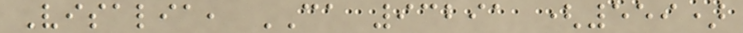Visalia, CA 93291 (559)
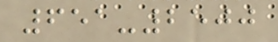651-2500
